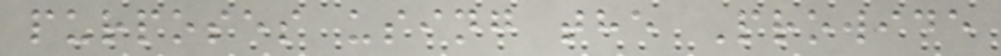purposes using the Prowide
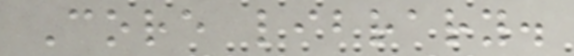Core library.
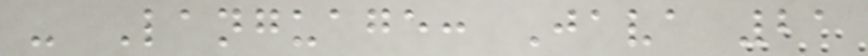- Language: Java 21
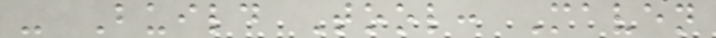- Build Tool: Maven
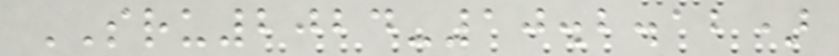SRU2024-10.2.12)
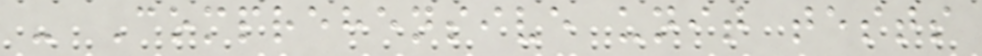- Comprehensive unit tests
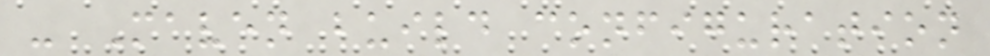- Maven build configuration
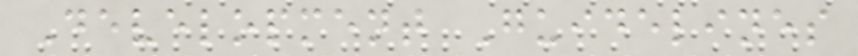Development Guidelines
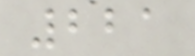221
